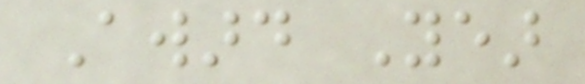Award Year
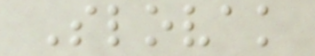Slovak
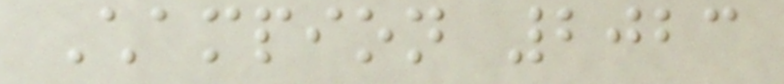Champion 2023
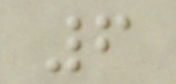6
